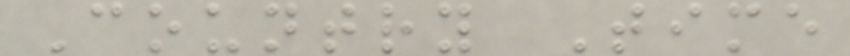Country Time
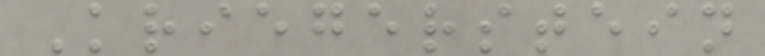Kriegerstein
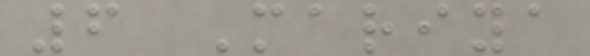6 Mariya
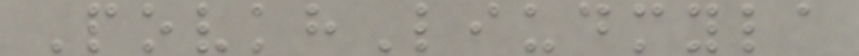PovkhLiudmyla
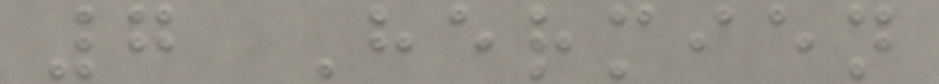7 Hermien
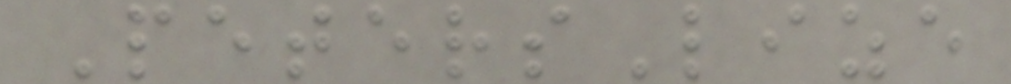PetersLize
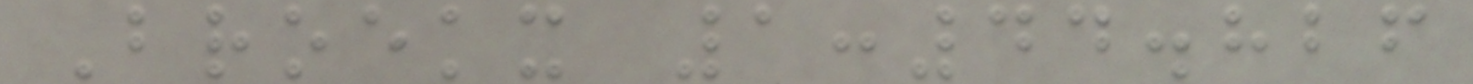Broekx 1:44.826
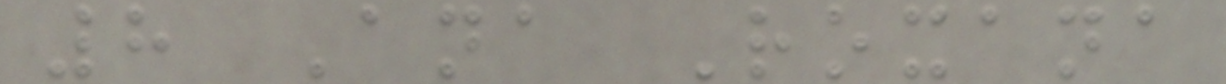8 Ana Roxana
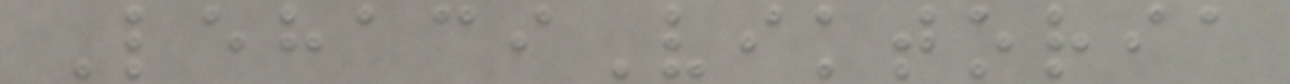LehaciViktoria
